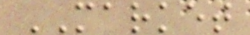MARKET
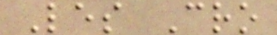Les Cro
